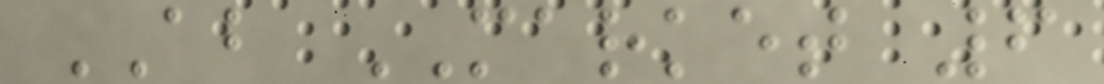AB MARKET 6
